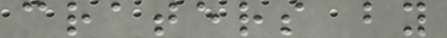craters by
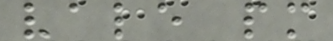vale pm
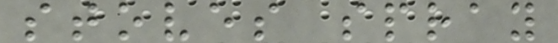stoves spray
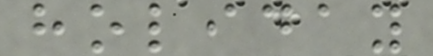holiday
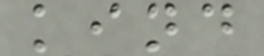kind
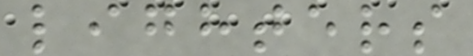lighters
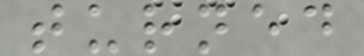turned
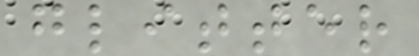glitter
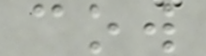cow
